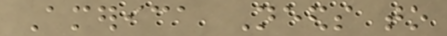America Needs to
